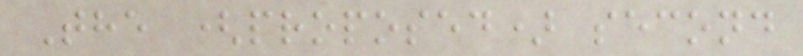The (proposed) second
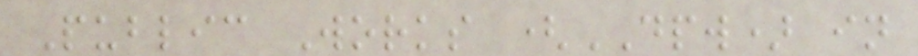Public Works (DPW) in
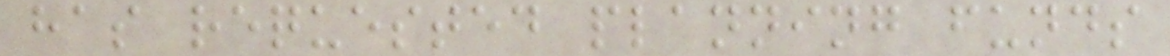has requested planning funds
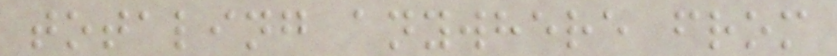totaling anywhere from
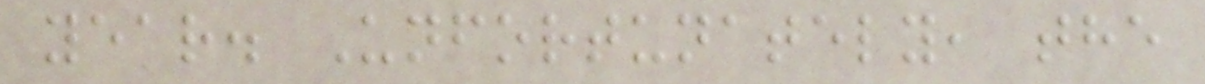year. Unfortunately, the
